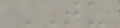TU
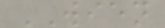WIEN
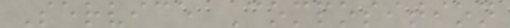Service Composition
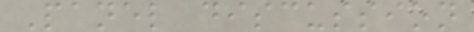Panel discussion
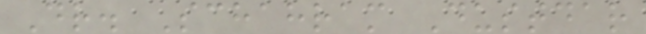Dr. Schahram Dustdar
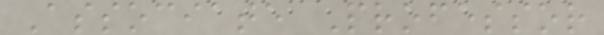Associate Professor
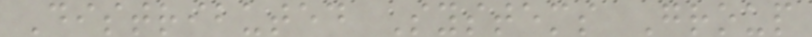Distributed Systems Group
